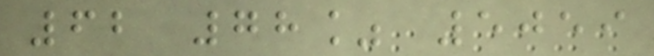62 78% 5059
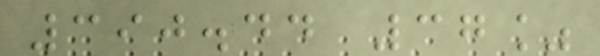390.44 37%
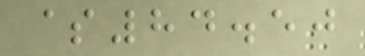$84.50
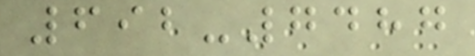692-7487
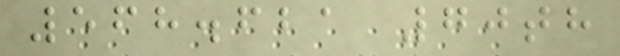568.621 70th
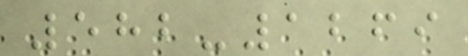582-1269
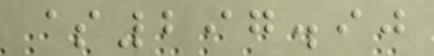$297.90
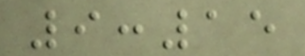9:15
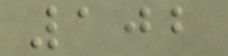102
